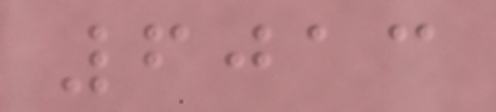6013
